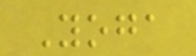Yoga
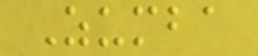Zumba
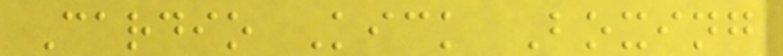Cardio Kick Boxing
